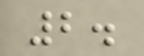2.
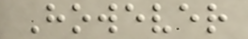However
